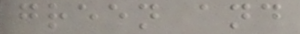green and
